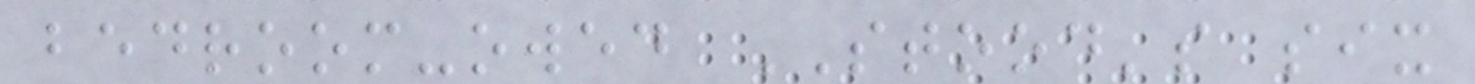bedroom-owed STOOD's six
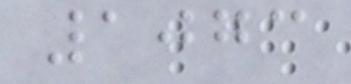1073
